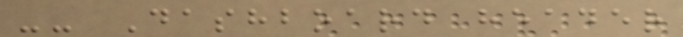-- Dashboard header
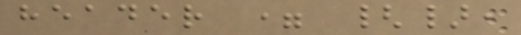header = {},
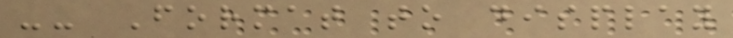-- Format to display
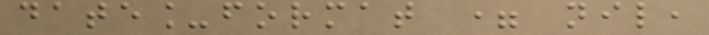date_format = nil,
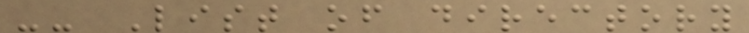-- List of directory
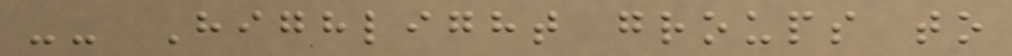-- Highlight groups to
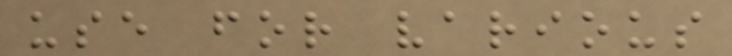use for various
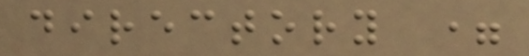directory =
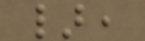},
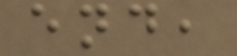end,
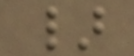}
